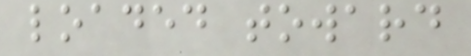loaded toward
